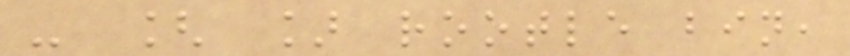- [ ] rootle bin,
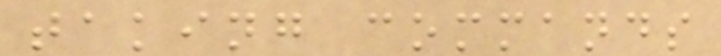taking commands
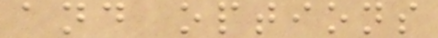and options
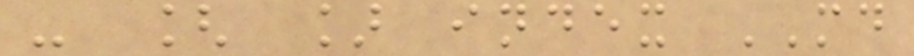- [ ] index MD
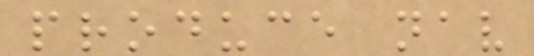produce nav
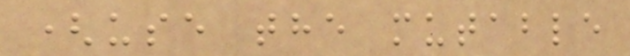(use the mutable
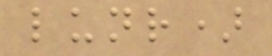lunr)
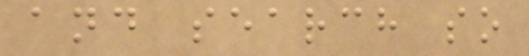and search so
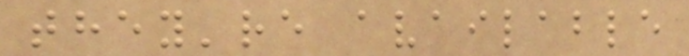they're available
